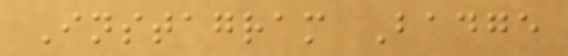Instagram Badge
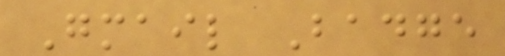Gmail Badge
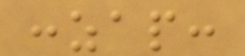:zap:
